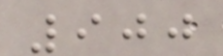900
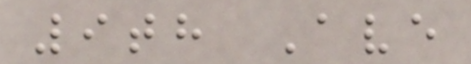9th Ave
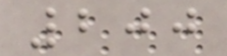200
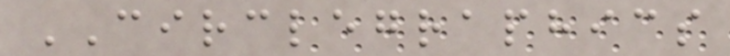CIRCLEGRAPHICS
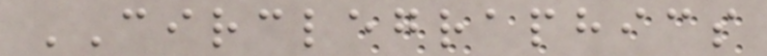CIRCLEGRAPHICS
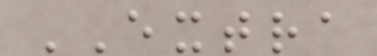EXTRA
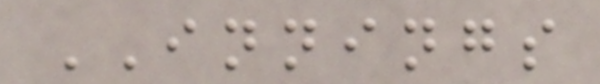INNINGS
